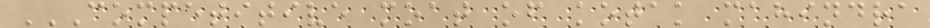COMPETITIVE MOAT OF KOTAK MAHINDRA
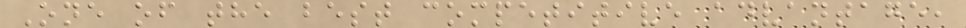One of the best competitive advantage,
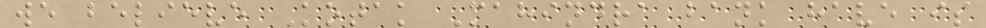we believe Kotak Mahindra bank have is
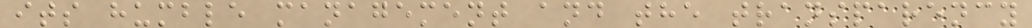its humble management and the transparency
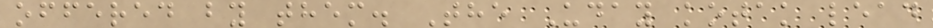offered by them. The Uday kotak lead
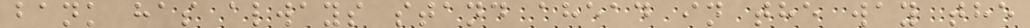bank has always stand ahead in the way the
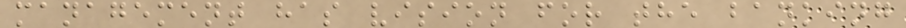management has vision for the banking
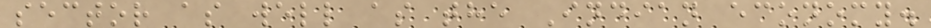sector as well as the Indian economy.
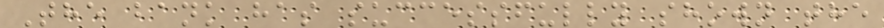The bank has successfully shown the
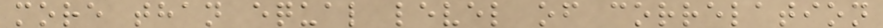more than equal level of correlation
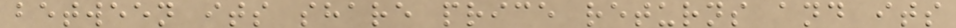between its share price returns and its
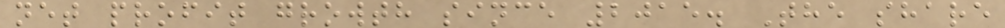net profit growth since 2015. The share
